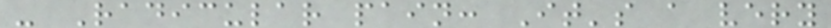- Radicular pain: It's a very
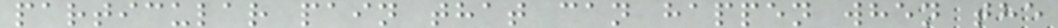particular pain that can happen when the
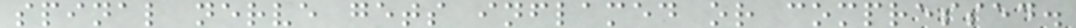spinal nerve gets inflamed or compressed.
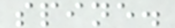spine.
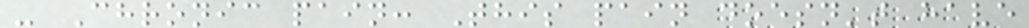- Chronic pain: This pain doesn't have
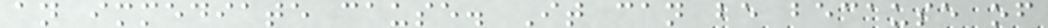an immediate cause. It can be because of
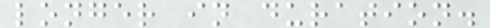longer in duration.
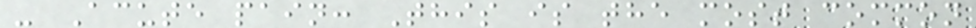- Acute pain: This is the most common
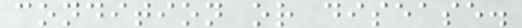condition or disease.
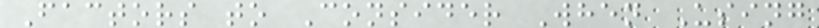Factors to Consider When Using
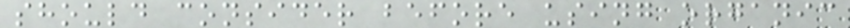should consider before using organic
